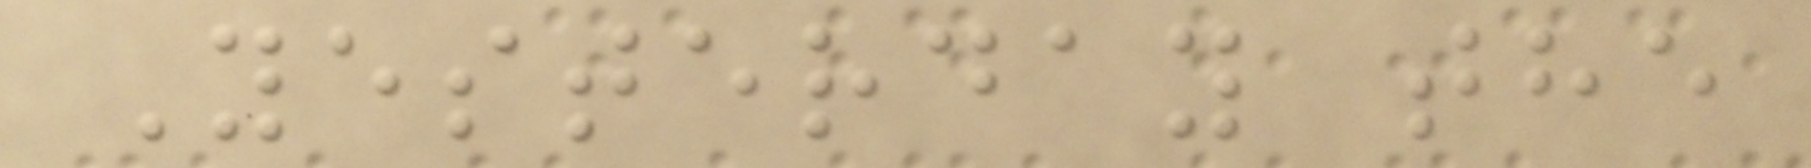Yesterday the
